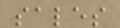sales
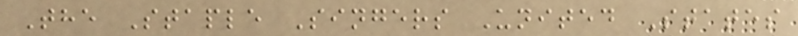The Staple Singers United States
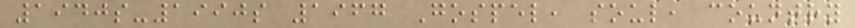1940s-1990s 1967 Gospel, soul, country
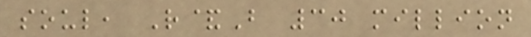soul, R&B 30 million
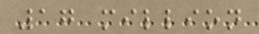17 million
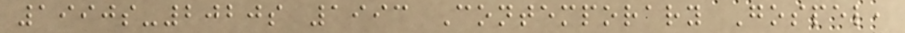1990s-2020s 1993 Contemporary Gospel,
